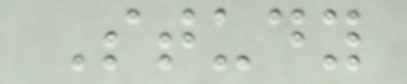Study
